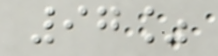97%
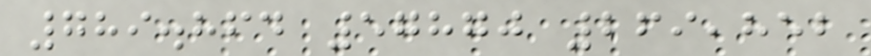789.864 57870 269,852
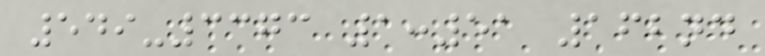549-3373 1:51 162nd
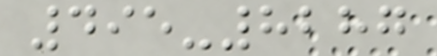495-8287
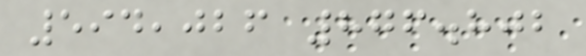594,026 876.802
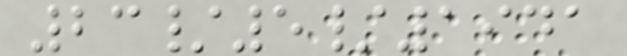23/5/1941
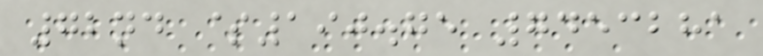72nd $190.75 7453281
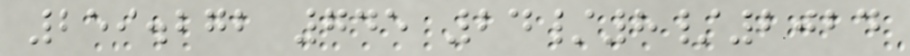259.272 745 24/8/2024
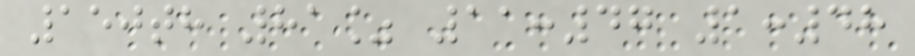150th 81% 11:47 1:48
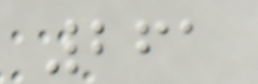261
